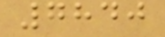7840
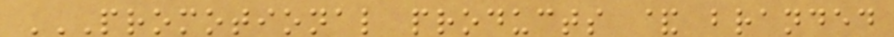PROMOTIONAL PRODUCTS & BRANDED
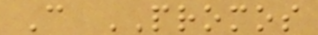C PROMOS
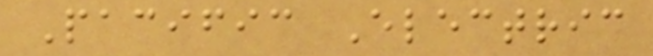Pacific Electric
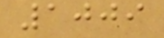1009
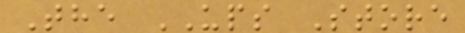The UPS Store
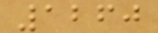1260
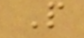P
